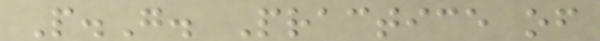P.G. Practice of
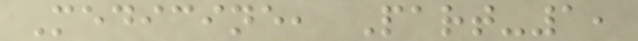Medicine, Part-1,
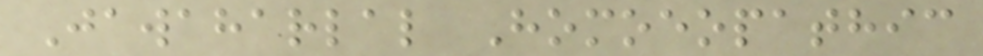Jawaharlal Homoeopathic
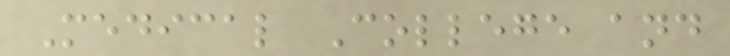Medical College and
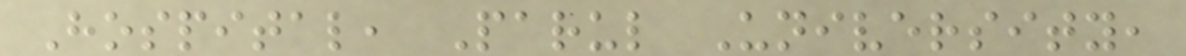Hospital, Parul University,
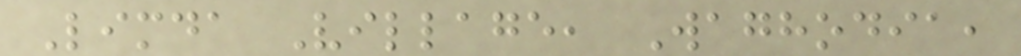Limda Village, Waghodia,
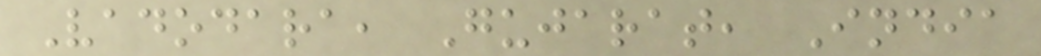Vadodara, Gujarat, India
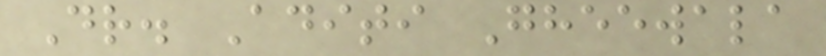Dr. Aditi Gheewala
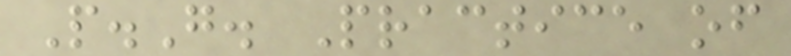P.G. Practice of
